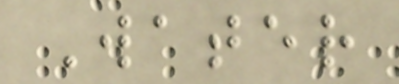Water
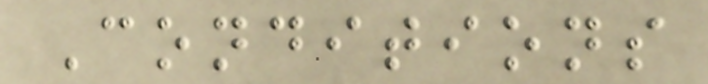Conditions
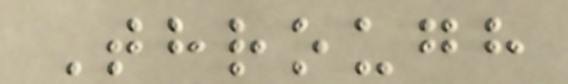Through
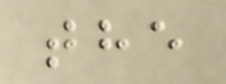the
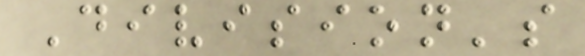Division's
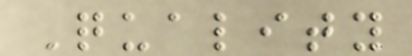Quality
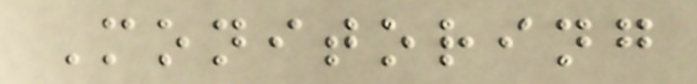Monitoring
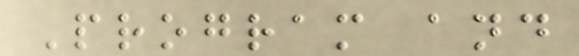Program and
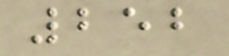252
